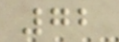72
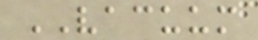VACUUM
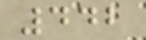442
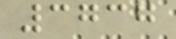3737
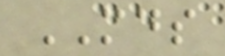MDS
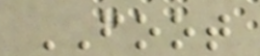FOOT
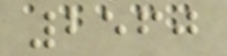2560
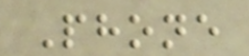Phone
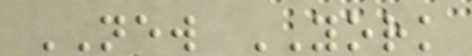NEW YORK
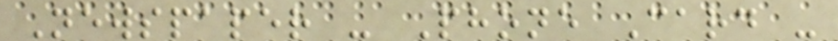Newspaper - Phone Card -
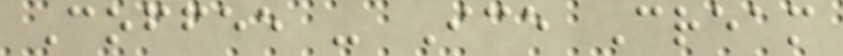Coffee - Ice Cream
